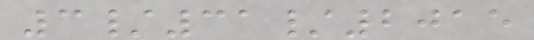3/31/2015
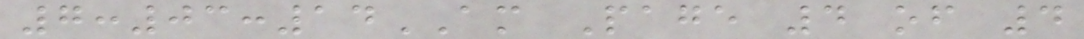7:03:14AM Page 4 of 4
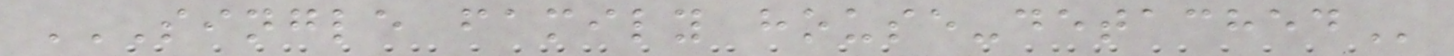SINGLE FAMILY HOUSE-DETACHED
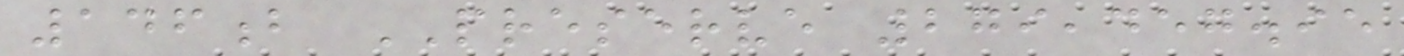146b PRESERVE 279,457.95
